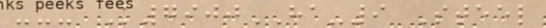--- K7900HA-9 Steel
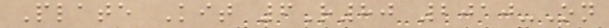Plate Kit 6R80 2010-On
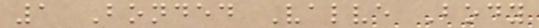1 Bonded Valve Body
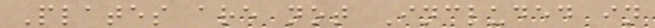Plates are not Included in
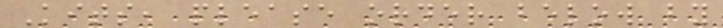Kits, please order below by
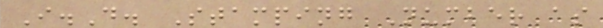I.D. Stamping Number as
